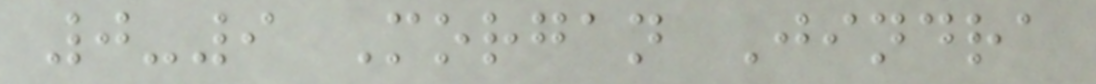0-9 Morgan Jindra
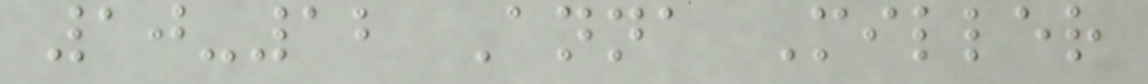10-12 Anna Miller
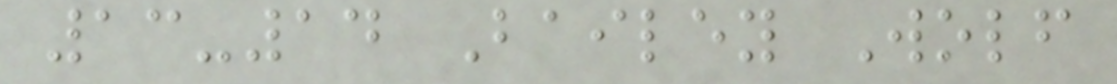13-14 Bailey Wolf
